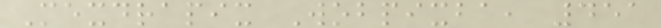Mexdrapix Wobpixba, 451
